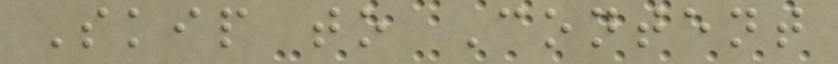Skip to Content
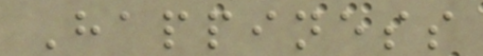Happiness
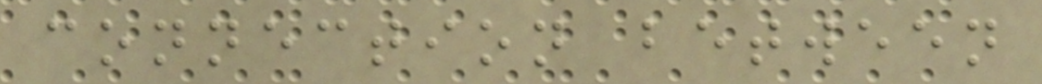connection between
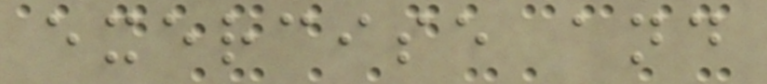exercise and
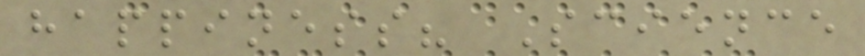happiness? Science
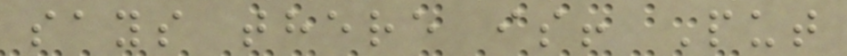says there is! Put
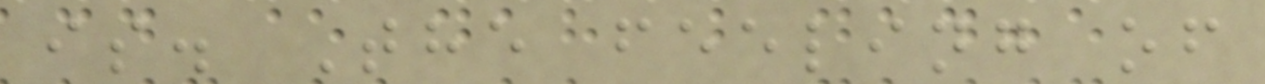is. The feeling of
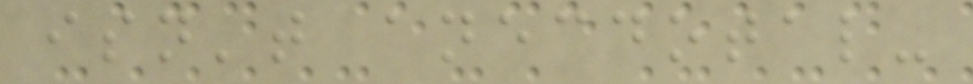isn't anecdotal-
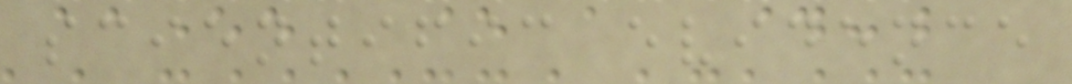scientific evidence
